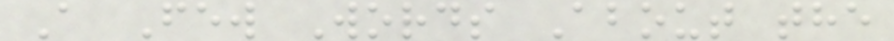A Few Words About the
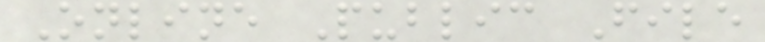Online Public File
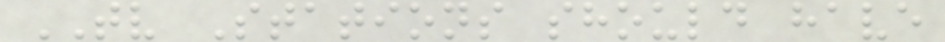TV Stations should have
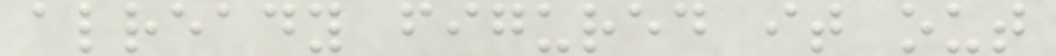already figured it out
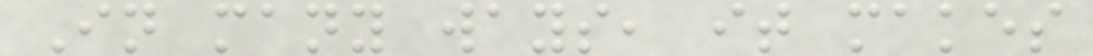In many ways, it makes
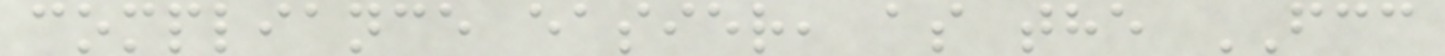compliance easier, as the FCC
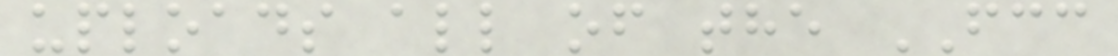uploads all of the FCC
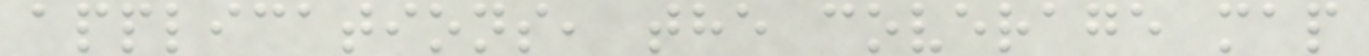applications, the coverage map
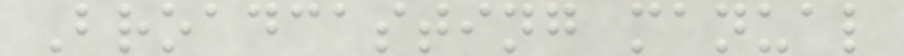Broadcasting manual
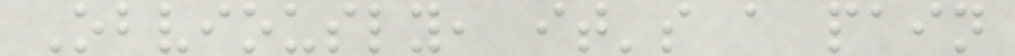Obviously, it's a pain
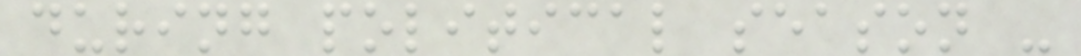during political season -
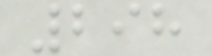298
